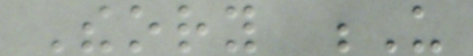Theory U
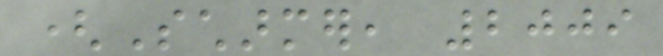(Scharmer, 2009
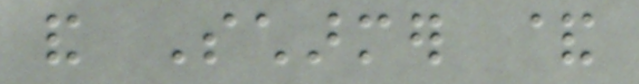and Scharmer &
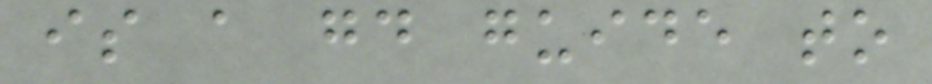is a good guide to
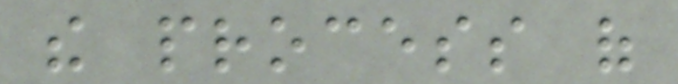the process of
